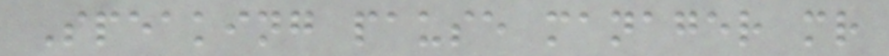Speaking pause manager mr
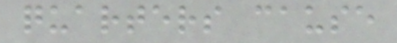quarters cause
